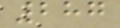287
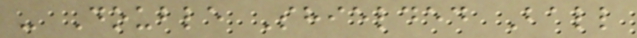- Double Shielded Ball
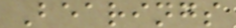Bearings
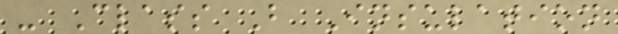- Class B Insulation
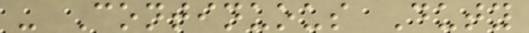- Continuous Duty
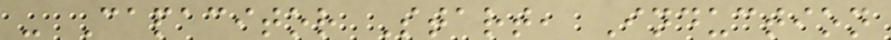- Capacitor Start, Induction
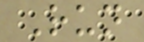Run
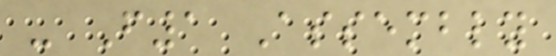- F1 Assembly
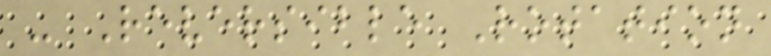- Reversible Rotation
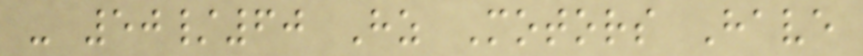- 50/60 Hz Motors Have
